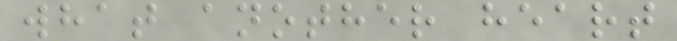what another heart
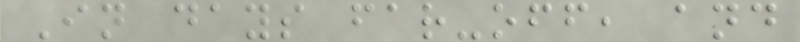In days far-off, and
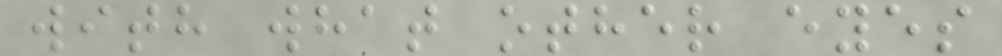with what other eyes
